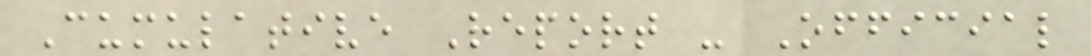Cumulative Report - Official
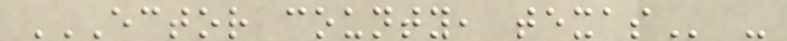ECTOR COUNTY, TEXAS -
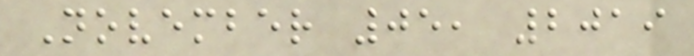November 05, 2019
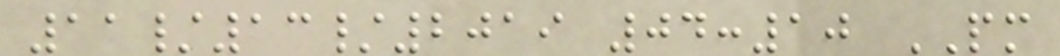11/13/2019 04:10 PM
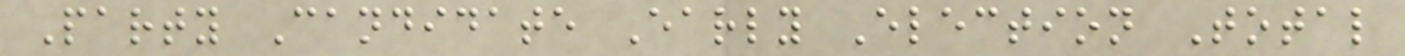Party Candidate Early Election Total
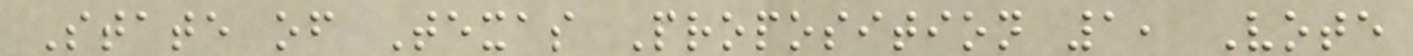State of Texas Proposition 1, Vote
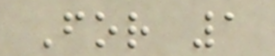For 1
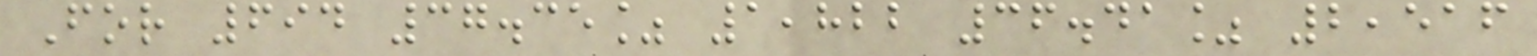For 694 37.35% 1,822 36.41% 2,516
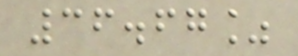36.67%
